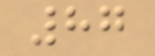87
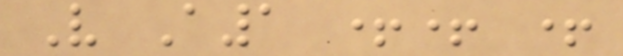V A1 ++ +
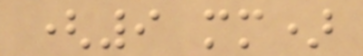(9 mm)
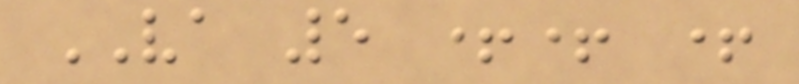VA 5 ++ +
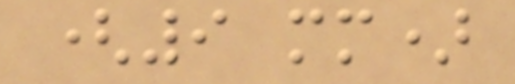(9 mm)
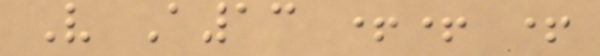V A13 ++ +
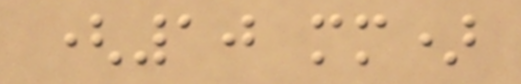(10 mm)
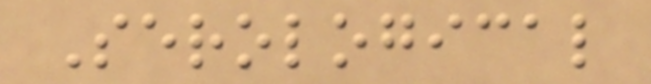Serological
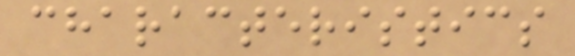characteristics
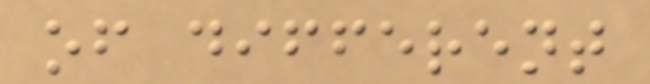of different
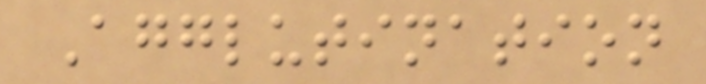Agglutination
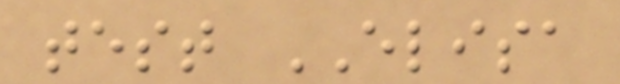test ELISA
